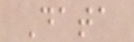Data
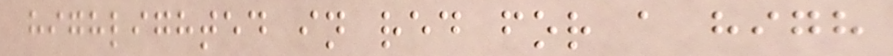highlighted in red for a high
